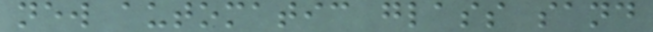new automatic glass sand
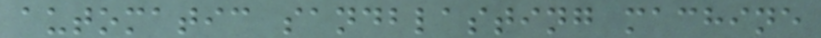automatic sandblasting machine
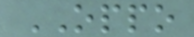OPPO
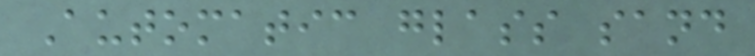Automatic glass sand
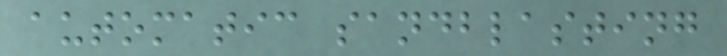automatic sandblasting
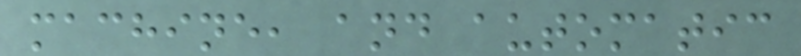machine, and automatic
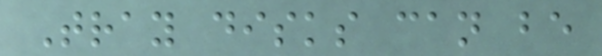Tray disks can be
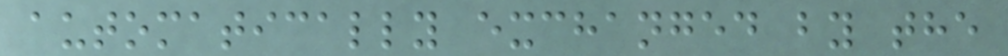automatically exchanged by the
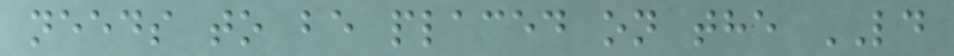needs to be placed on the LD
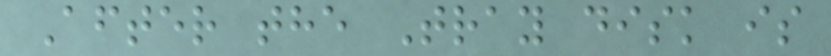After the Tray disk is
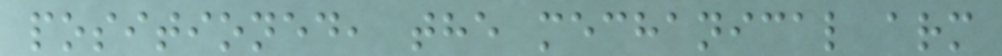positioned, the mechanical arm
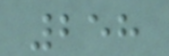258
